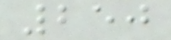250
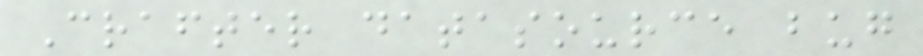Crafter datasource bug
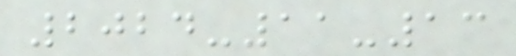2024-11-13
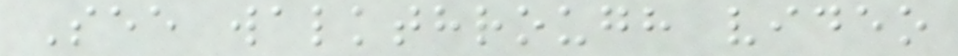See walkthrough video
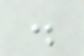.
